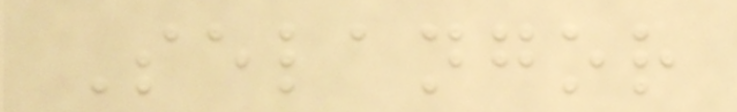Selangor
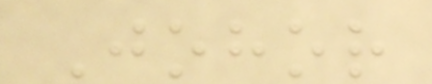Johor
